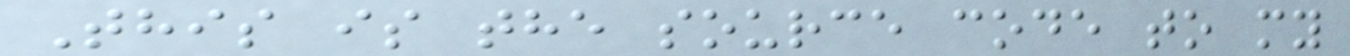This is the source code to my
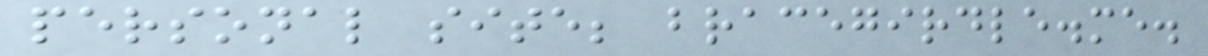personal site; bracegirdle.me.
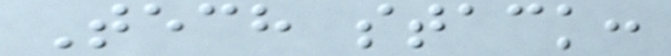Tech stack:
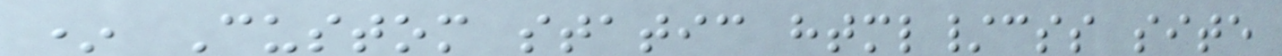* Custom static html/css site
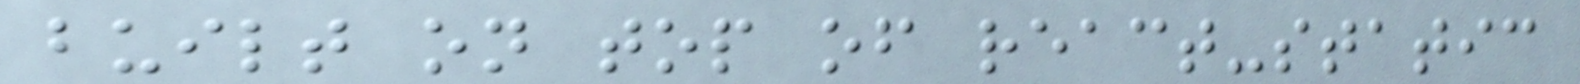built on top of react-static
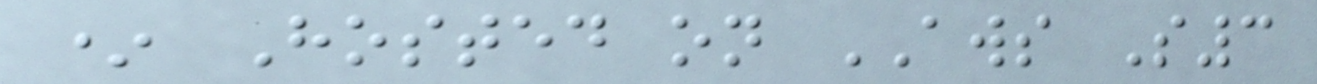* Hosted on AWS S3
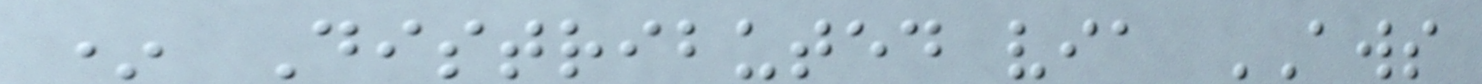* Distributed via AWS
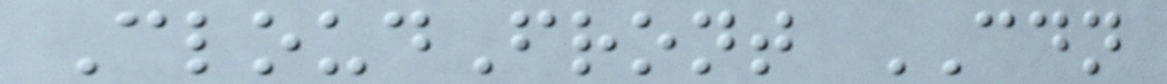CloudFront CDN
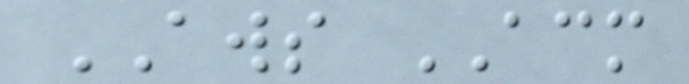AWS ACM
